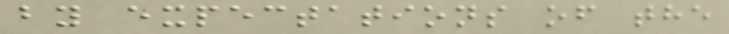by expectations of the
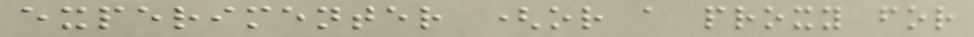experimenter (or a proxy for
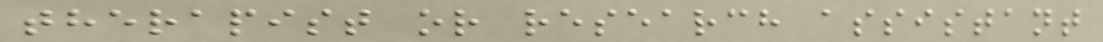therapist or research assistant
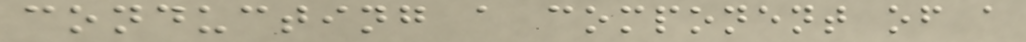conducting a component of a
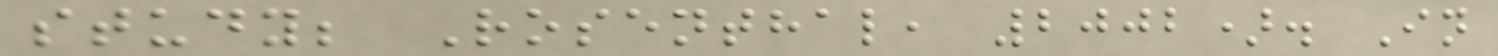study; Rosenthal, 2002). In
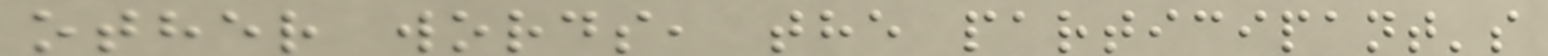other words, the participant's
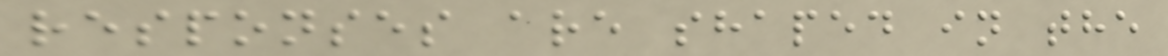responses are shaped in the
